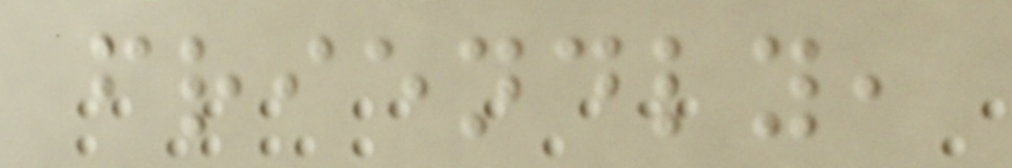friendly,
